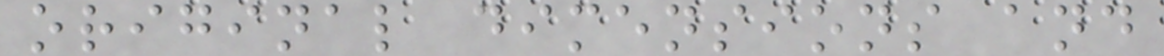original dimensions and
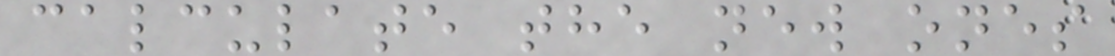calculate the new ones
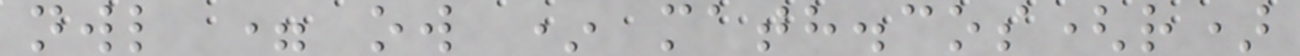nwl = ow * math.cos(r)
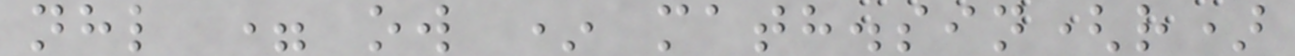nhl = ow * math.sin(r)
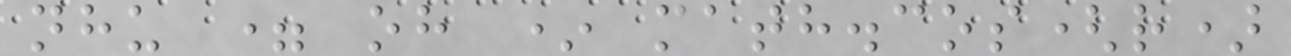nhu = oh * math.cos(r)
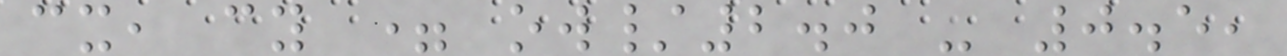cx, cy = ow/2.0 - 0.5,
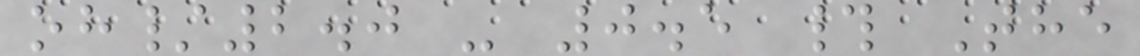oh/2.0 - 0.5 # The
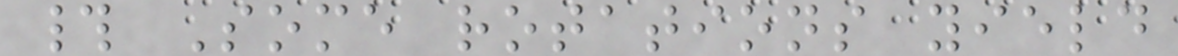# Some rotations yield
